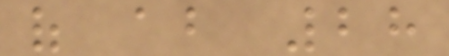of about 28
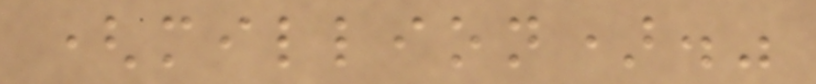(million)."
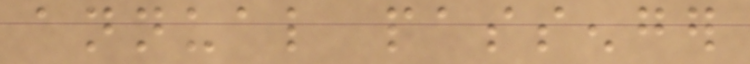annual passenger
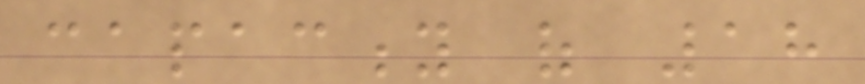capacity of 18
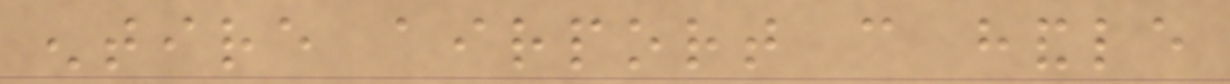entire airport can handle
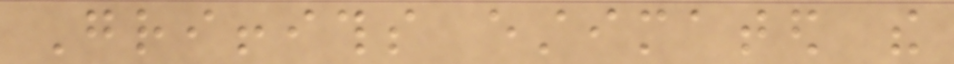Griffiths estimated the
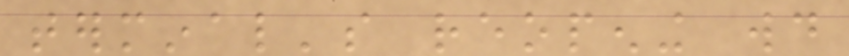terminal's reopening would
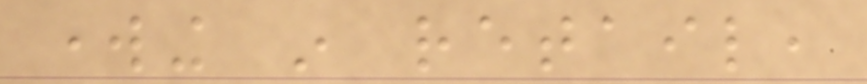working in retail,
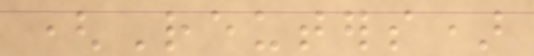(Reuters)
